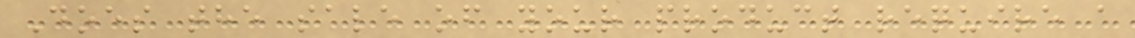Does the sale of your product require a
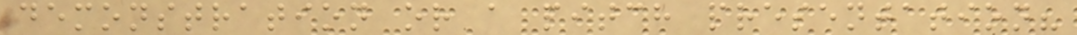demonstration or a pitch presentation?
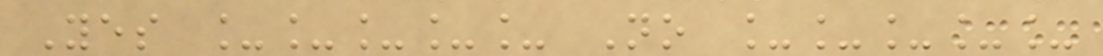Yes _____ No _____
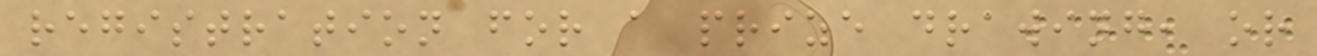registration for a prize drawing, or
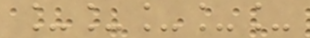_____
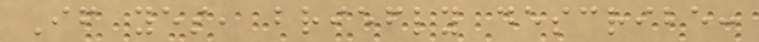If yes, briefly describe:
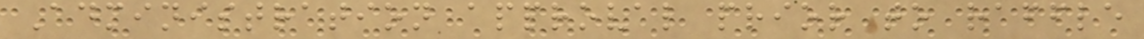Administration approval prior to raffle
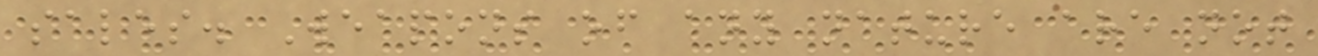sales. Weapons of any nature are not
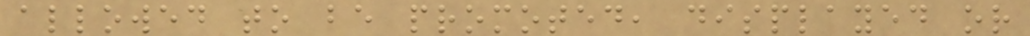allowed to be promoted, displayed or
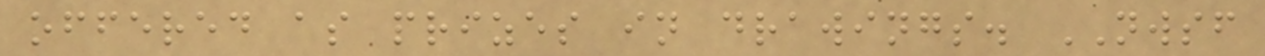offered as prizes in drawings. NWSF
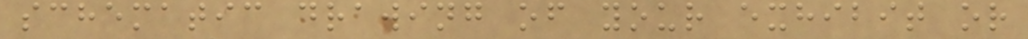schematic drawing of your exhibit or
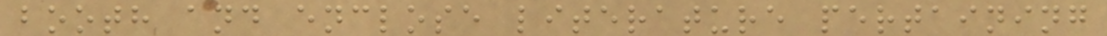booth and enclose literature pertaining
